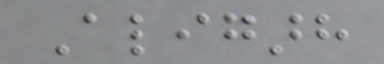Aligarh
